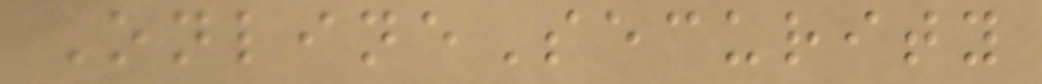OnlineSecurity
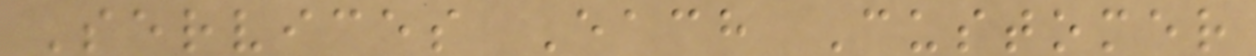Services Each Customer
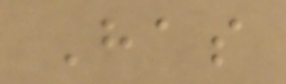Has
